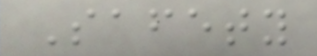Safety
